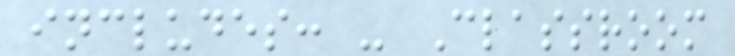includes: - Classroom
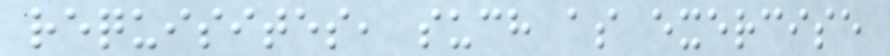requisites, such as exercise
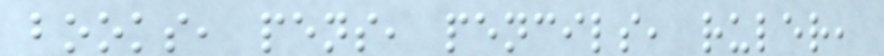books, pens, pencils, ruler,
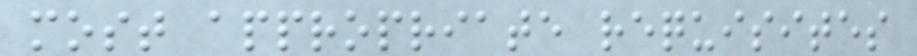most appropriate requisites
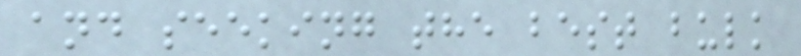and seeking the best bulk
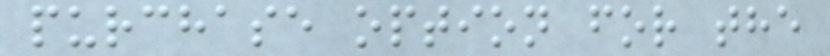purchase option for the
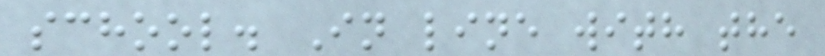school. In line with the
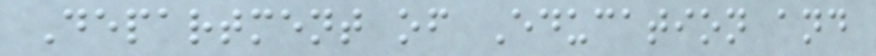Department of Education and
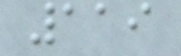119
